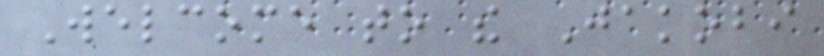Welcome to the Jakobi
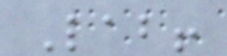Lab!
